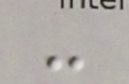-
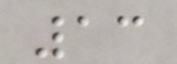13
